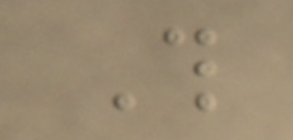This
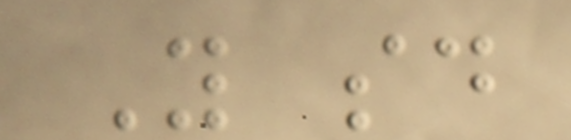You said
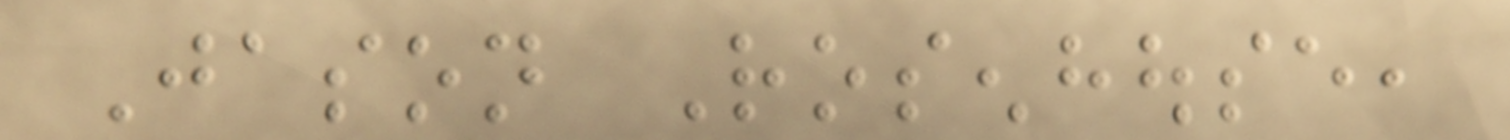Jason Rosenhouse,
